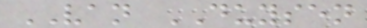VAN DUYSEN
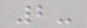2-
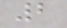2
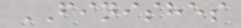FINISHES
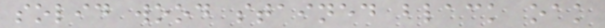solid wood stained black oak
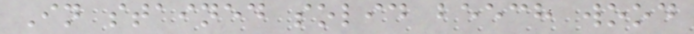In stained solid beech wood
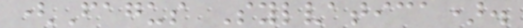(Fagus Sylvatica).
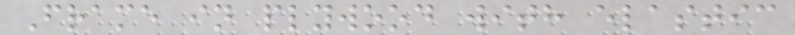Frame in plywood with elastic
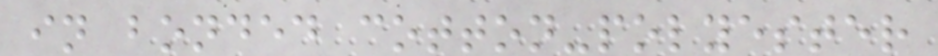in bonded cotton-polyester
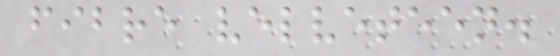fibre velveteen.
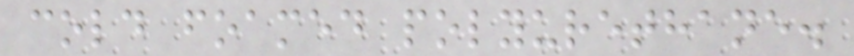cold foamed polyurethane.
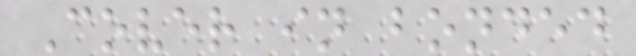Cover in bonded
